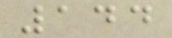144
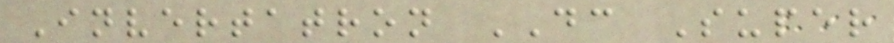Invertatron DC Super
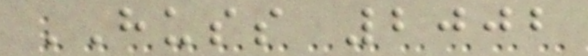HUSS 2002
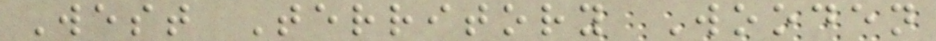West Territory Wooden
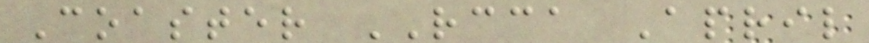Coaster RCCA April
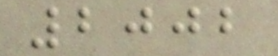2002
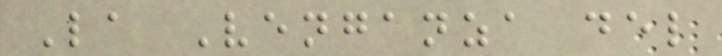La Venganza del
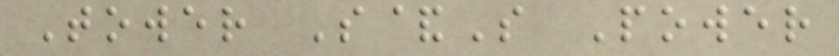Tower S&S Power
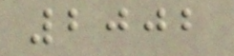2002
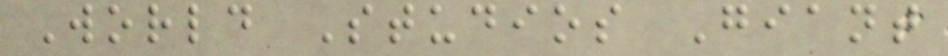World Studios Giant
